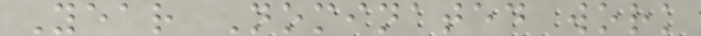Year Nominated work
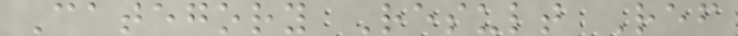Category Result Ref
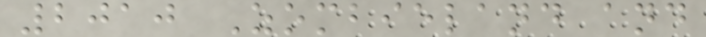2010 Zombieland and
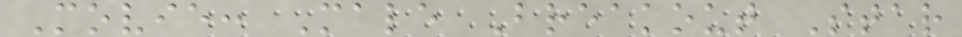Movie: Male Breakout Star
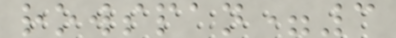rowspan=3
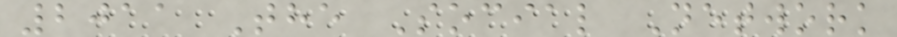2011 The Social Network
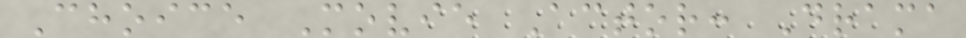Choice Movie Actor: Drama
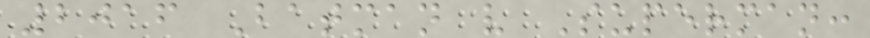2016 Batman v Superman:
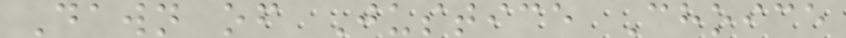Dawn of Justice Choice
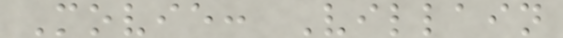Movie: Villain
